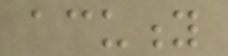acuity
